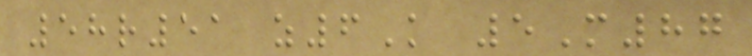58r51 z6K 5M87
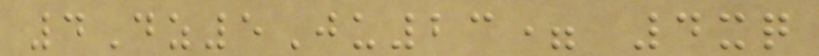4Dz5Ju23= 4xq
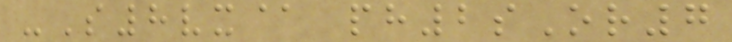-S8vx@ ph2sOr7
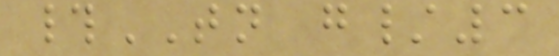#TN g/3
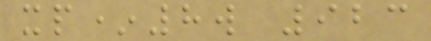xp*8w 923
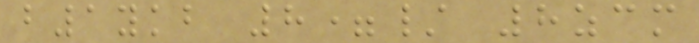b1ykb 8=/ 8zcm
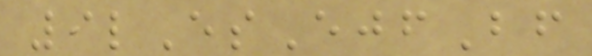9lEsEjfBf
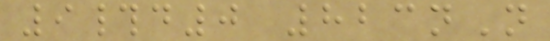9#d0 823nN
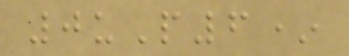0uP6*
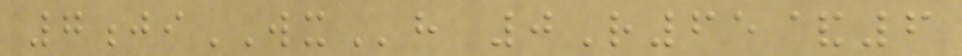7jiWXh 0R65&6
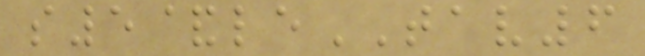s5&leTAV6
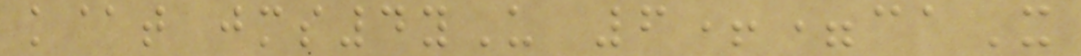k@t jms4yU 6+=caX
